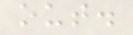out.
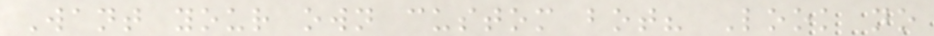Want your own custom bot? Look no
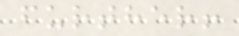further!
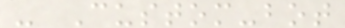- Custom-bot
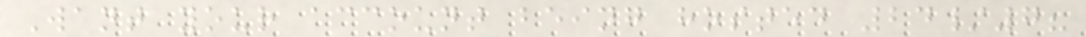Want your account being hosted 24/7?
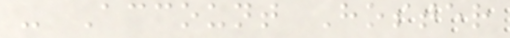- Account Hoster
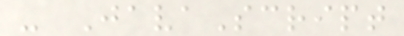- JavaScript
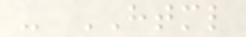- HTML
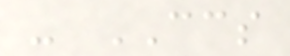- CCS
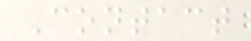Contact
